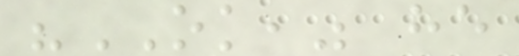"OK," he
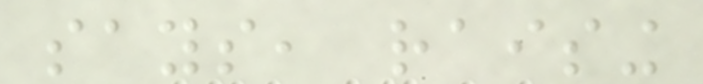says, raising
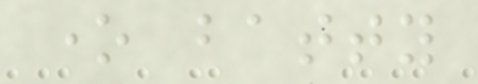one batty
